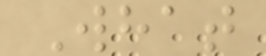What
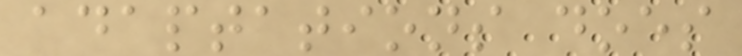adaptations does
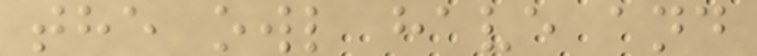the owl have and
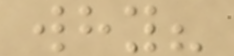why?
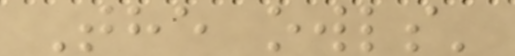The owls'
